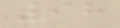98
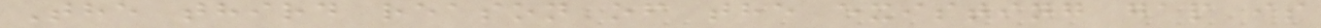The third reason of the existing gap is
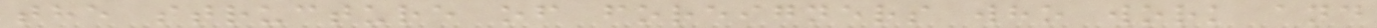the structure of foreigners who work and
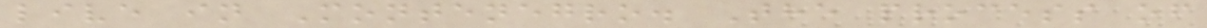live in Montenegro. The process of
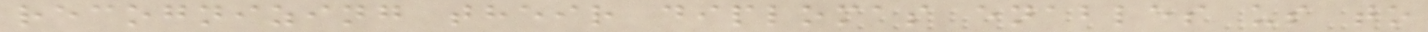recognizing their diplomas enables us to
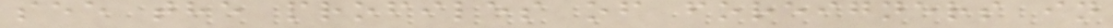see the profiles of foreigners in
